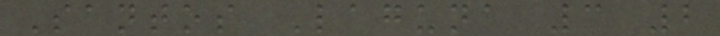Santos Laguna 3 2
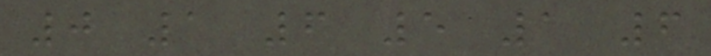0 1 6 5 1 6
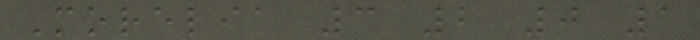Morelia 3 2 0 1
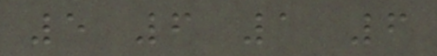5 6 1 6
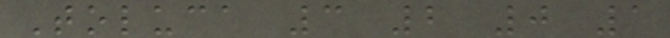Toluca 3 2 0 1
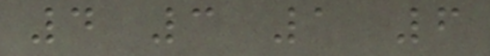4 3 1 6
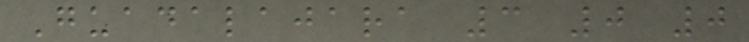Guadalajara 3 0 0
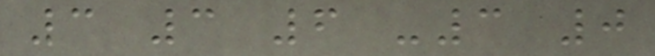3 3 6 -3 0
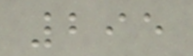295
